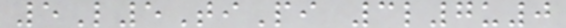5L5TiPi 3l7u0
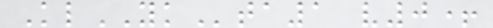KlYKta1 v0+
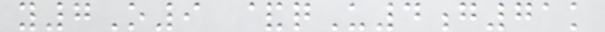y7O9 &qU4g71k
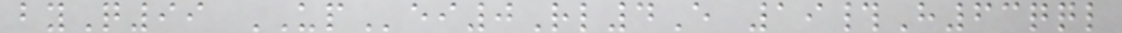byQ99 UPei0Rl4E 19#H63qql
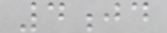4jd
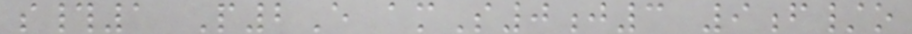s#1 P2E amS0j3 9f/o
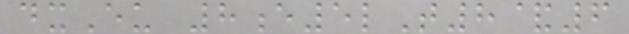dxEu 8e5lT8&6
